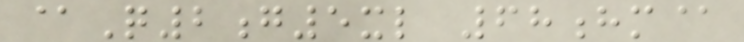@Q2g5xl 68hm@
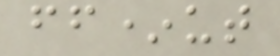ff*ut
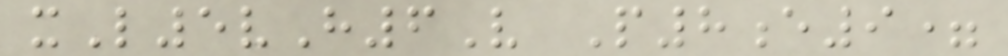xL5vH6V P8e9=
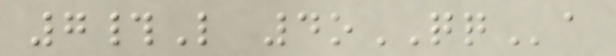7#L 4oQQa
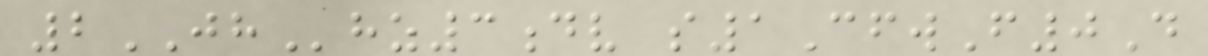2JHhz3dv s1CfwF0D
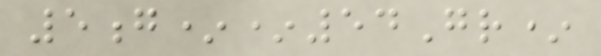5g**54Gr*
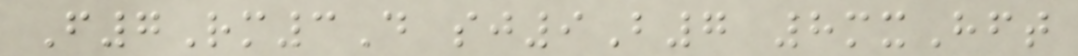F7Rm3D sj9B7 8mxHft
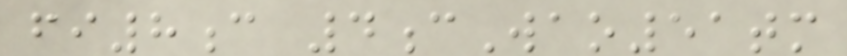fi8c 4cWao51tm
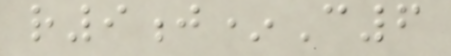r9j*C6
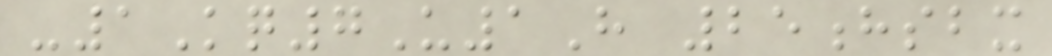-1Kq7U1H 25hsbx
